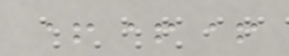+++
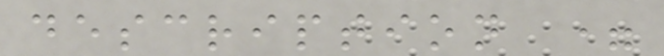description =
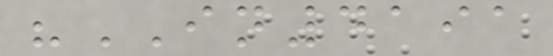"IN4191
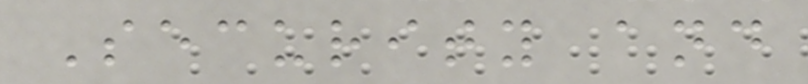Security and
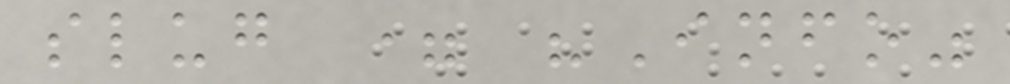slug = "Info"
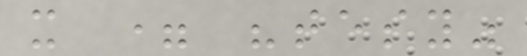x = "tesy"
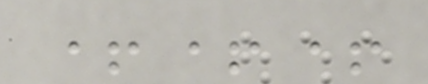+++
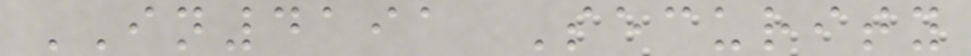IN4191 Security
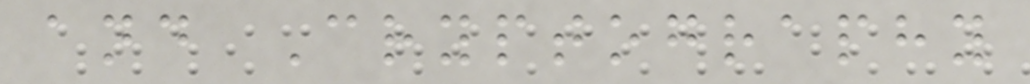and Cryptography
